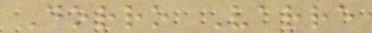Dorro Varre
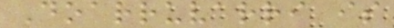Doarruvarri is
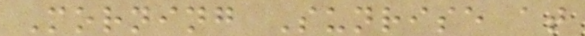Morning Sunrise at
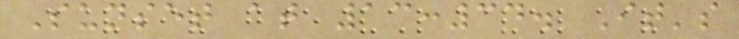Sunset at 13:34. It's
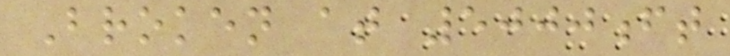Broken at 5000ft
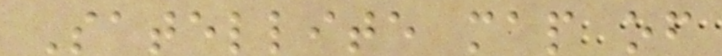Satellite map of
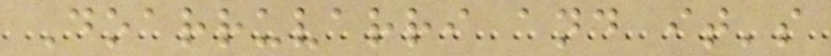Doarruvarri and it's
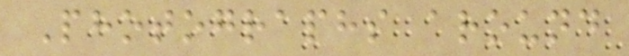Photographs around
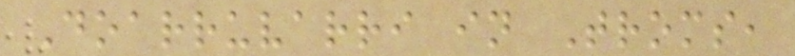Doarruvarri in Troms,
